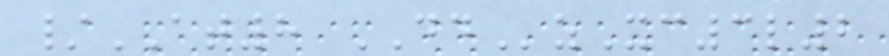/AT8 DDzXc3l2
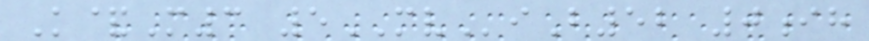K&M3 5MViB52 0ih
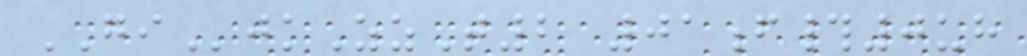GIjkZzT2 01f#0uh
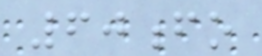60fo
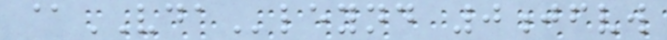@VDAleynd 0jfvw
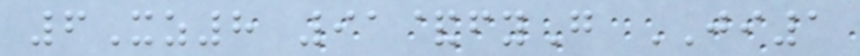6Xz8 91&fyG JI1
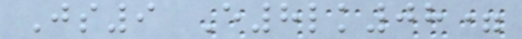Js9 E8lk08=
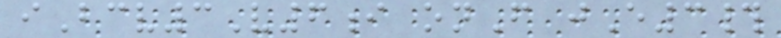iBcv3V6i onF jE3#
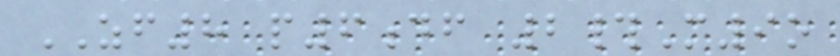ZF8 p6df 2#M9o
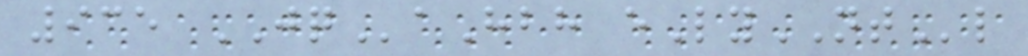935 JQaHbh eLyNTl
